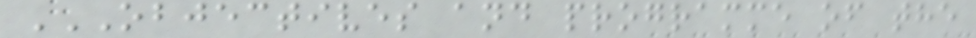OBJECTIVES AND PROGRAMME OF THE
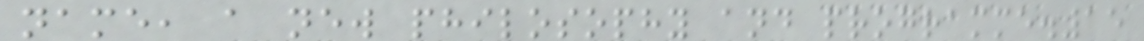name, a new philosophy and programme.15
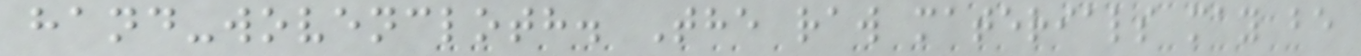hand-wovencloth. The raw materials may be
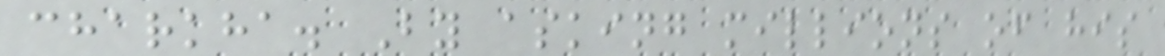charkha. By asking millions of his
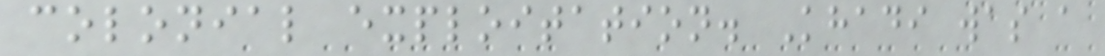colonial exploitation. Khadi was a
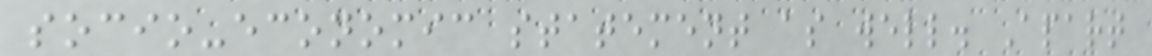socio-economic statement as well. Apart
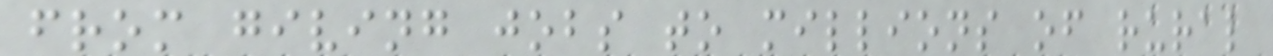from giving jobs to millions of rural
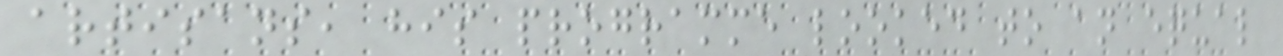artisans, his programme looked to an equal
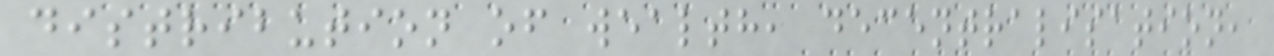distribution of wealth, decentralisation,
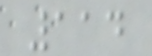114
